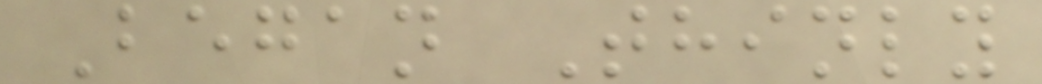Began Thinly
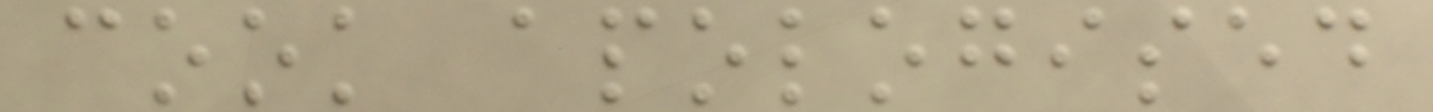cook apologised
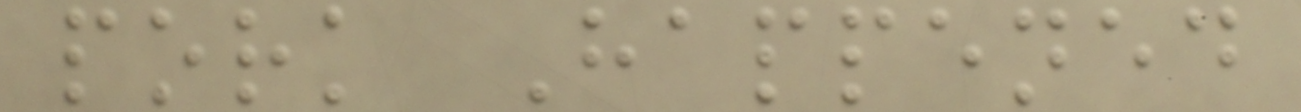pork Happened
